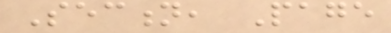Section, Page
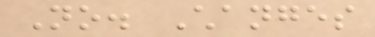No. Changes
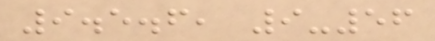9.5.6, 9-56
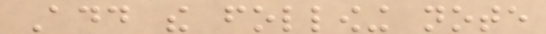Add the following note
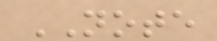NOTE
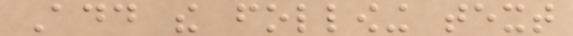Add the following text
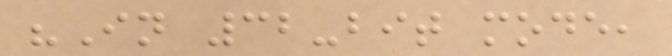"In 32-bit mode,
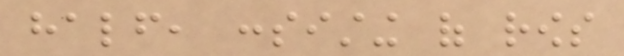half, consisting of rows
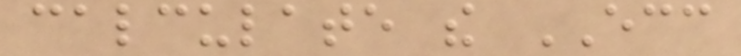calculate the ECC
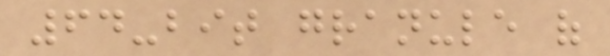64-bit granule of
